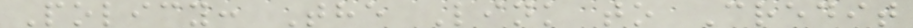Policy: The Link to Credit
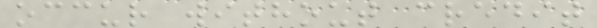occur without credit
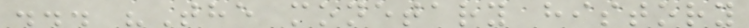... "The monetary history
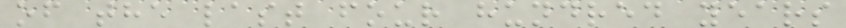of the last four hundred years
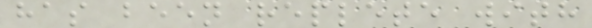has been replete with
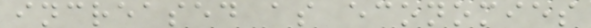increased as economies
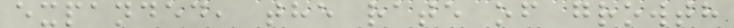expanded, the rate of growth
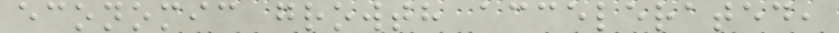economic growth accelerated,
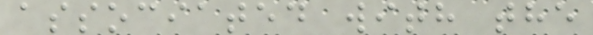associated with the
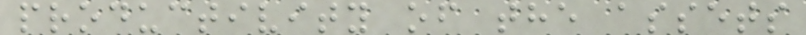productivity of the assets
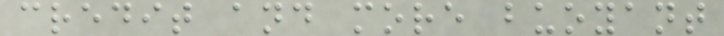credit and more buoyant
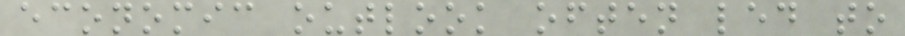economic outlook often led to
